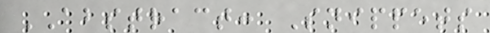ABSTRACT: Snippets
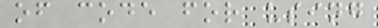of code for using
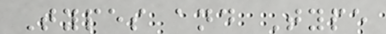Types and Type
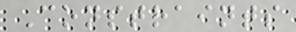Constraints
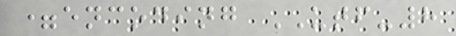=encoding UTF-8
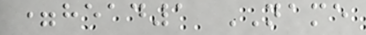=head1 NAME
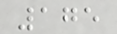175
